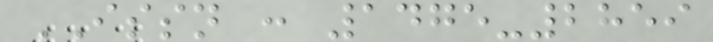ISSN : 1475-2859
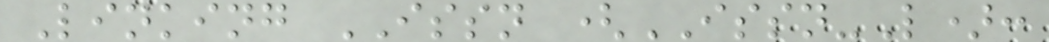Linking ISSN (ISSN-L):
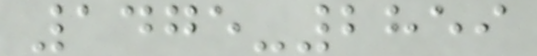1475-2859
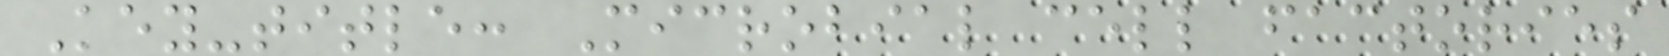Key-title: Microbial cell factories
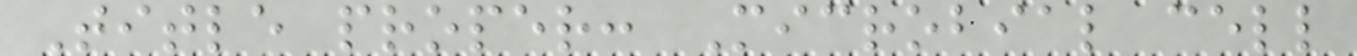Title proper: Microbial cell
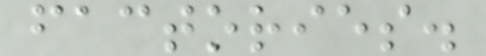factories.
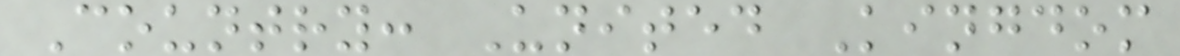Country: United Kingdom
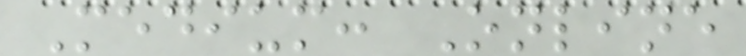Medium: Online
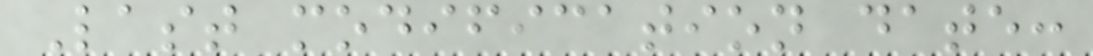Last modification date:
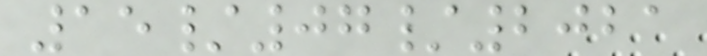15/07/2021
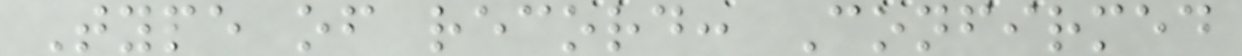Type of record: Confirmed
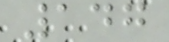147
